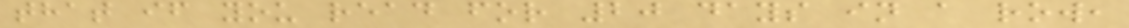that if you read for 20 days in a row,
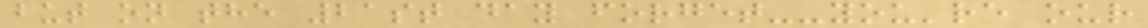but on the 21st day forget--you're our
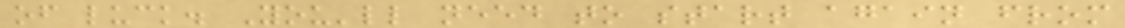of luck. You'll need to start again from
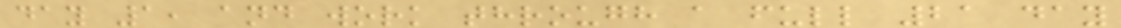day 1, and work through a full 21 day
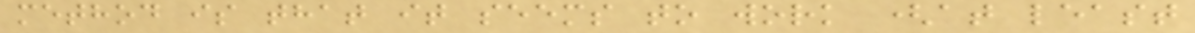method is that it seems to work (at least
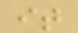it
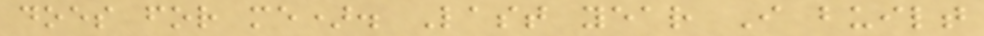does for me). Last year I built
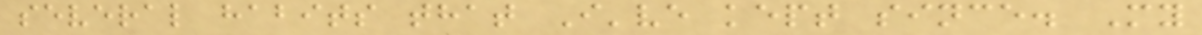several habits that I've kept since. My
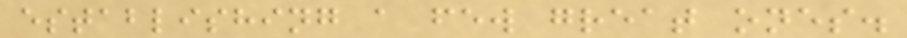establishing a few great ones.
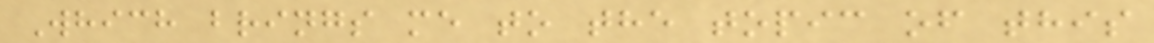Which brings me to the topic of this
